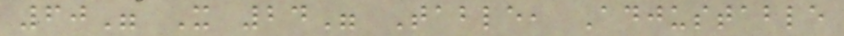60" X 24" Table, Adjustable
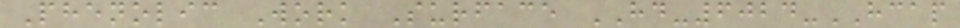Phenolic Work Surface HD-6024-HCAP
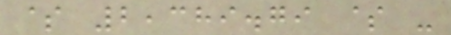$ 2,389.79 $ -
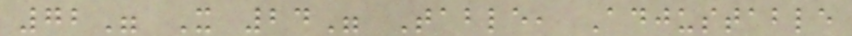72" X 24" Table, Adjustable
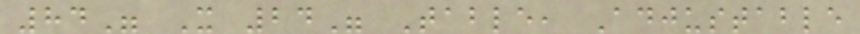84" X 24" Table, Adjustable
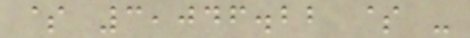$ 3,046.22 $ -
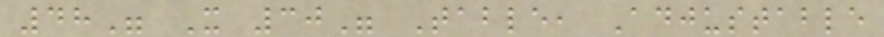48" X 30" Table, Adjustable
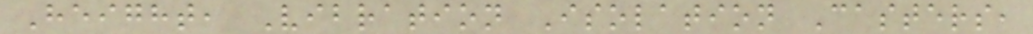Height, Vibration Isolation Casters,
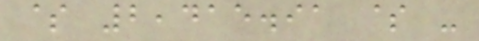$ 2,415.91 $ -
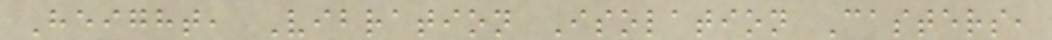Height, Vibration Isolation Casters,
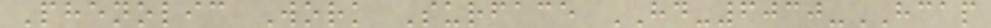Phenolic Work Surface HD-6030-HCAP
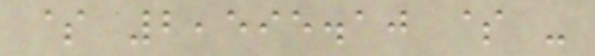$ 2,595.10 $ -
